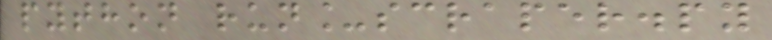python run_scraper.py
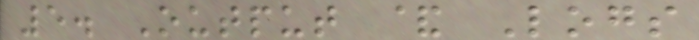5. Output & Logs
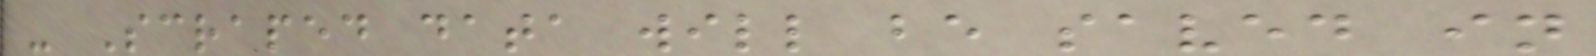- Scraped data will be saved in
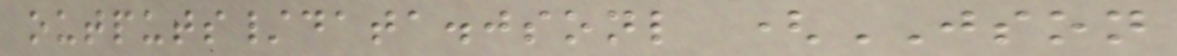outputs/data.jsonl (JSON
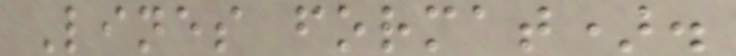Lines format).
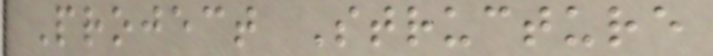Project Structure
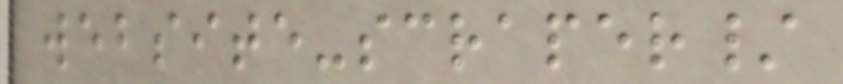website-scraper/
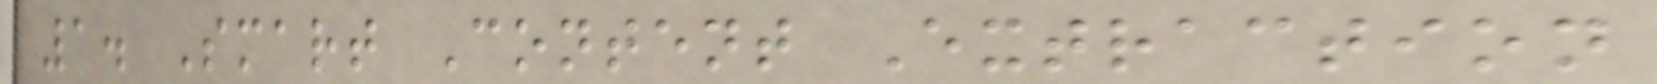1. Smart Content Extraction
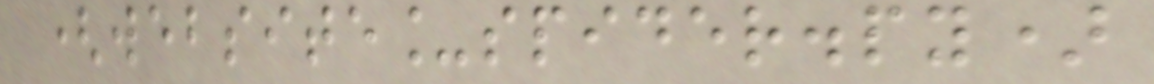(website_spider.py)
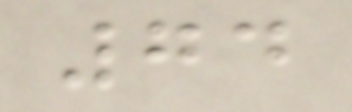74
